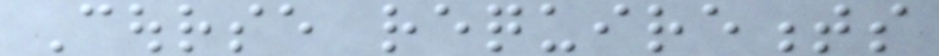Course requirements
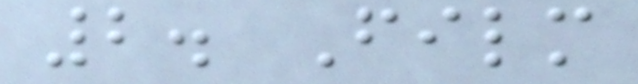2. Film
